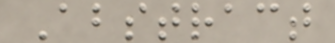Abstract
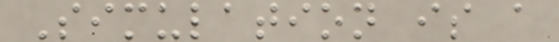Simulation is a
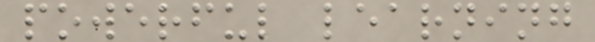powerful learning
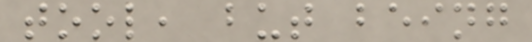tool, but being
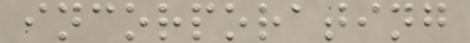incorporating
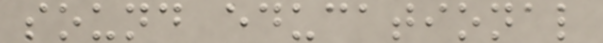sound educational
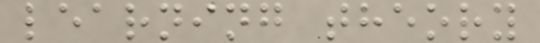learning theory
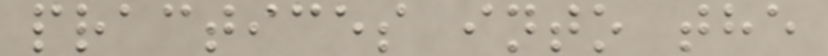practices into the
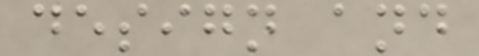design and
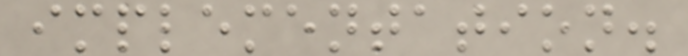implementation.
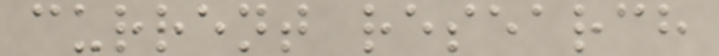current research
